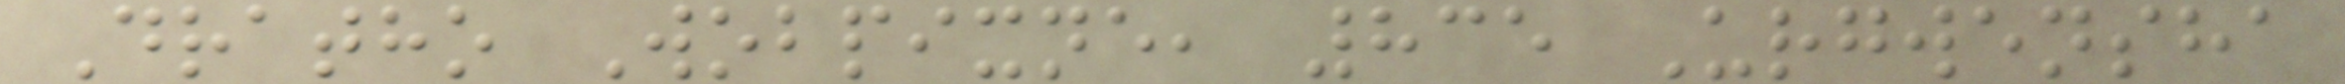Dratho Wobpixne, 835 Urgwensha
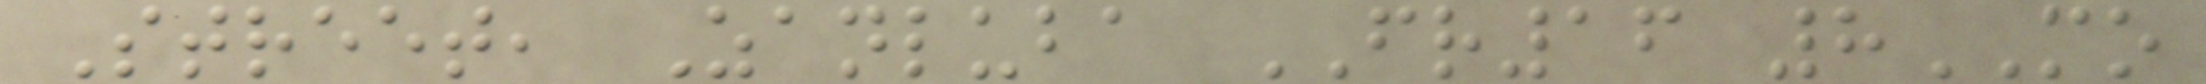Street, Zanluba FR16 8MO
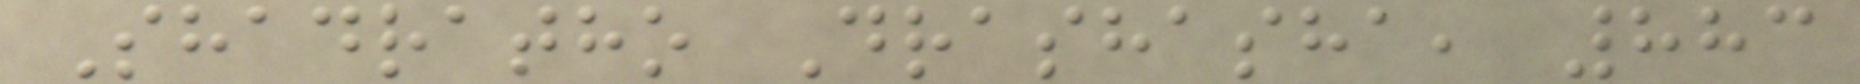Shadratho Drashasha, 883
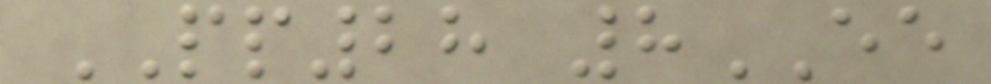PP28 8EE
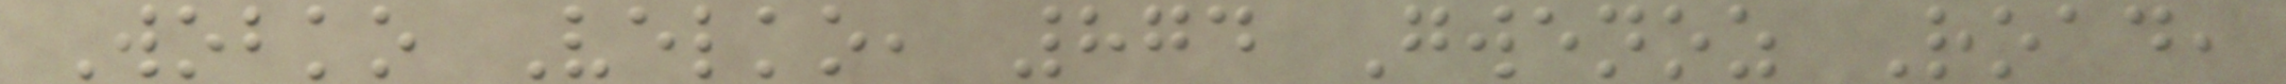Wobko Velko, 874 Gwenoz Road,
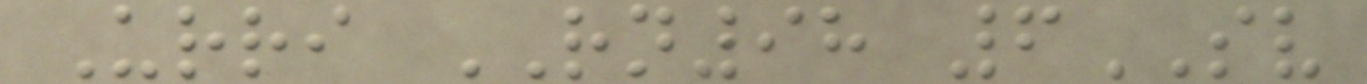Urri RN98 6SV
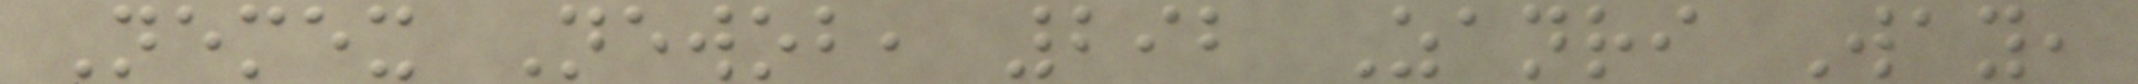Nemex Newob, 292 Zanri Way,
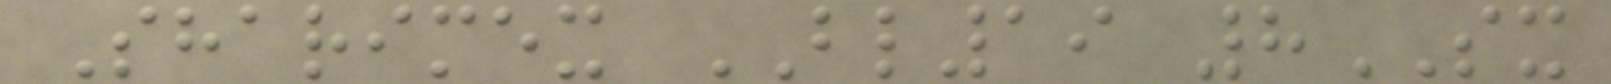Sharimex BL19 8SX
